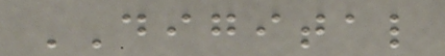DIGITAL
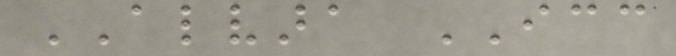ALVARA ICC
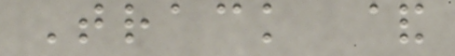Track &
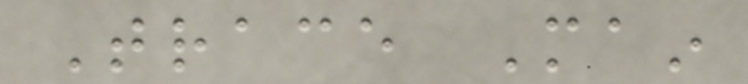Trace Main
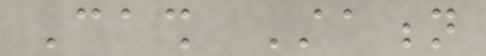Cash Station
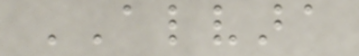ALVARA
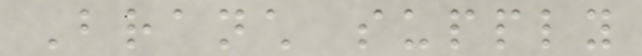Branch supply
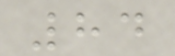84
